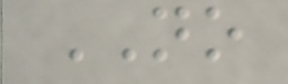NO
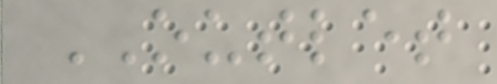OUTLET
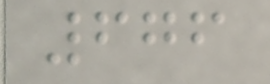676
